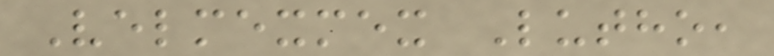Velmexmex Lutho,
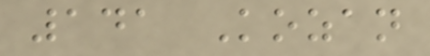141 Kozan
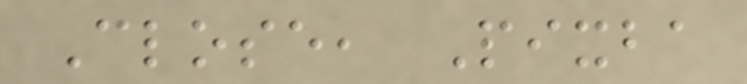Close, Pixba
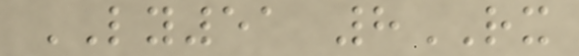LY51 8RX
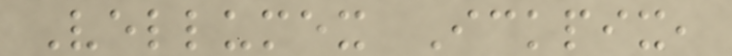Vellumex Ickpix,
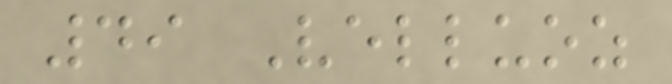49 Velluoz
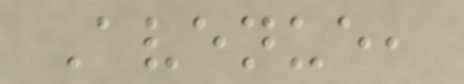Avenue,
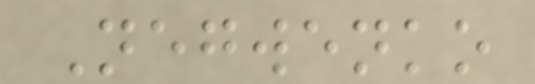Negwenko
